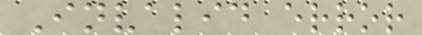Invalid error
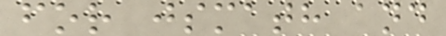for jsmath and
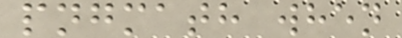pngmath when
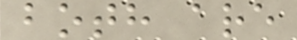both are
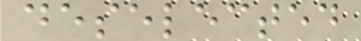deselected
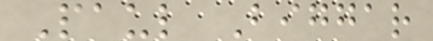Paul Biggar
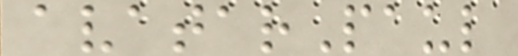avatarPaul
